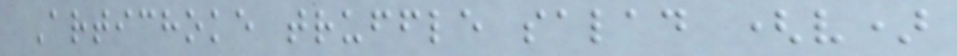Artichoke truffle salad (v)
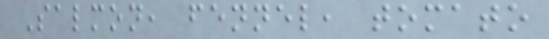Salmon, fennel, tomato
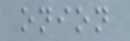onion
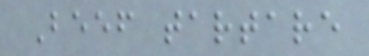Beef tartare
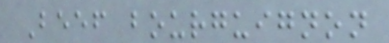Beef bourguignon
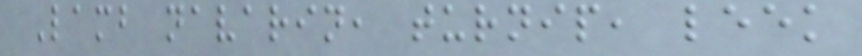Lamb navarin, turnip, leek
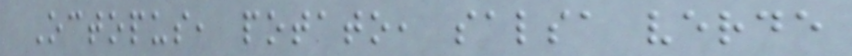Octopus, potato, salsa verde
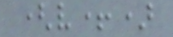(v+)
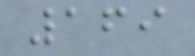169
